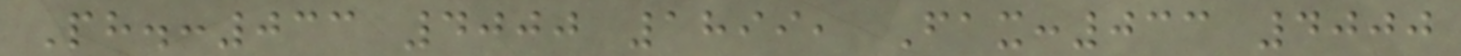Ph.:033 4000 1899, Fax:033 4000
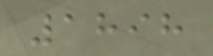1898
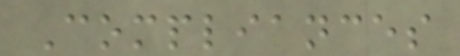Compliances
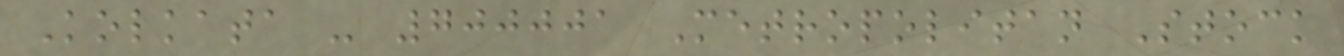Kolkata - 700001 Metropolitan Stock
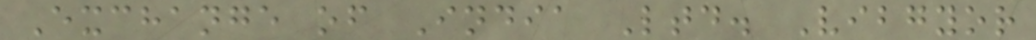Exchange of India Ltd. Vibgyor
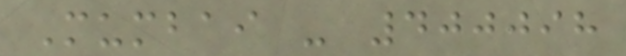Mumbai - 400098
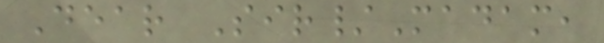Dear Sir/Madam,
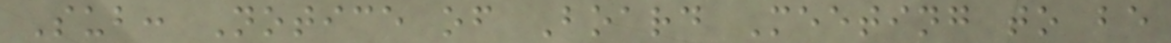Sub: Notice of Board Meeting to be
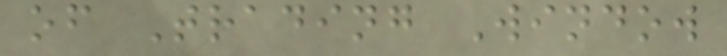of Trading Window
